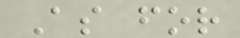As for
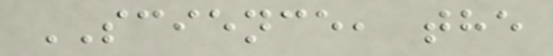SCIENCE, the
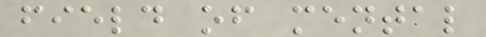field of mental
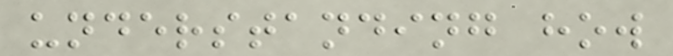understanding how
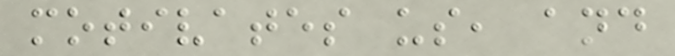motivates us, and
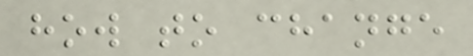how to change
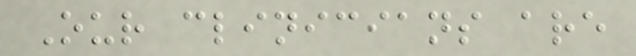Our clinicians are
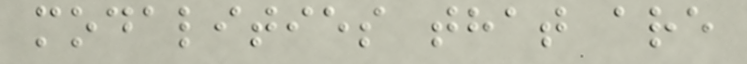modalities that are
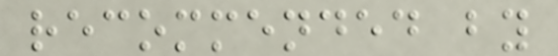recommended by
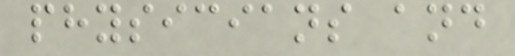physicians and
